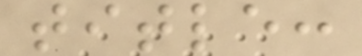title:
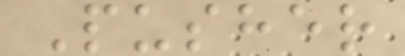Pusher
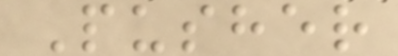Pusher
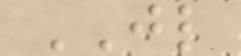JL
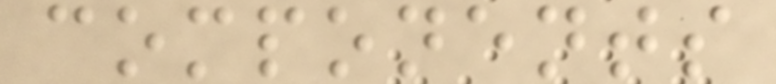components
